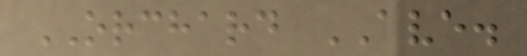ORCHARD AVE.
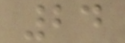24
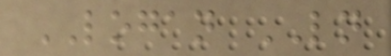LOGAN LN
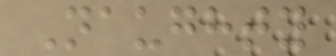Naughty
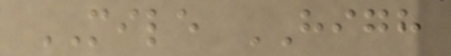MILE HIGH
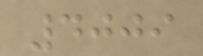4009
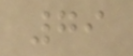79
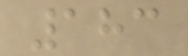183
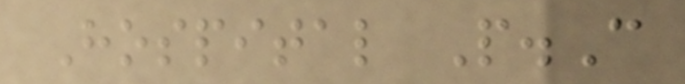Hospital P.C
